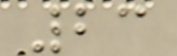23
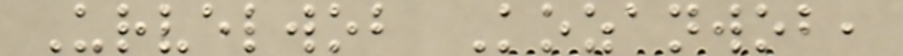Urvelwob Kozanwob,
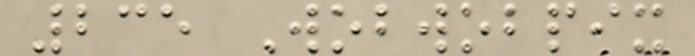235 Wobwobpix
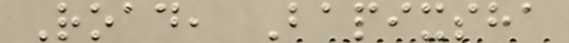Road, Bapixsha
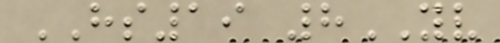HS19 8YV
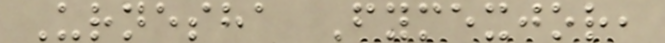Urnesha Fymexjor,
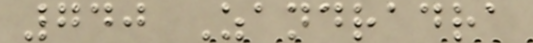740 Zandradra
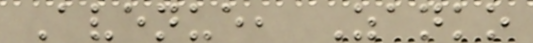Avenue, Zanko
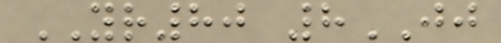YR80 8JJ
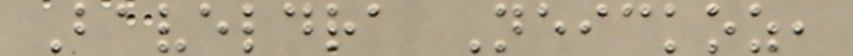Baveldra Neickoz,
